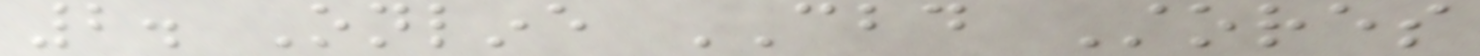2. Online CBD Stores
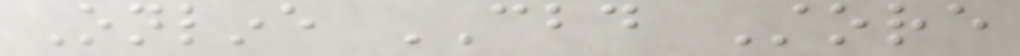Online CBD Store
